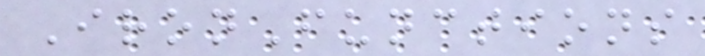IronFunctions
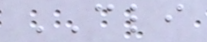CLI
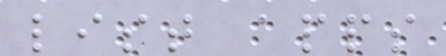list apps
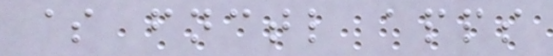$ fnctl apps
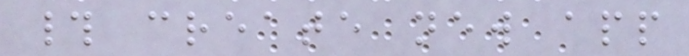# create new app
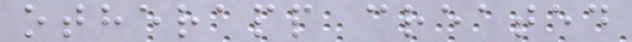otherapp created
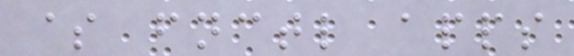$ fnctl apps
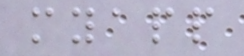myapp
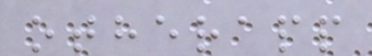otherapp
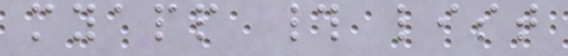myapp # list
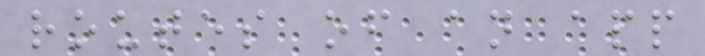routes of an app
